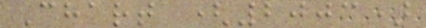Chart (2003)
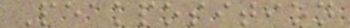Peakposition
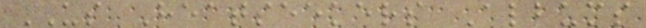US Heatseekers Albums
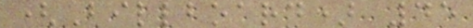(Billboard) 45
